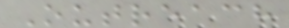Outreach
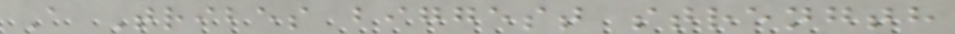A Tribes biggest strength
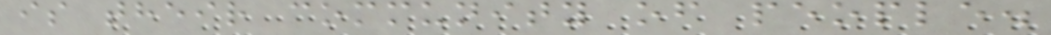is their community of people.
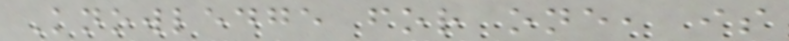Knowledge for one, is
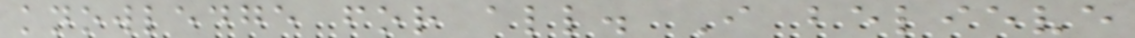knowledge for all. I believe
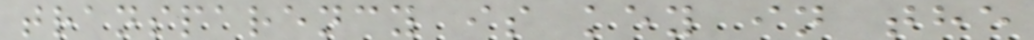transparency is key in the
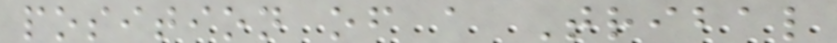position of a Tribal
